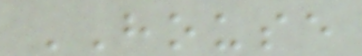HOUSE
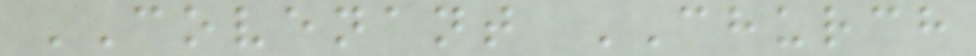COVENANT CHURCH
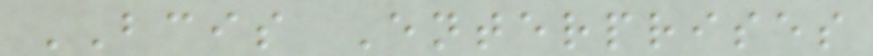BCIS Enterprises
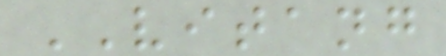VITANG
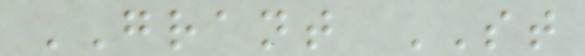GRANT ST
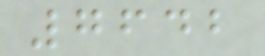7642
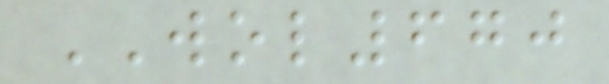WOL670
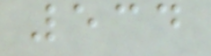534
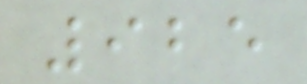925
